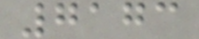7173
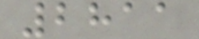2811
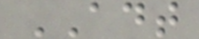ADT
